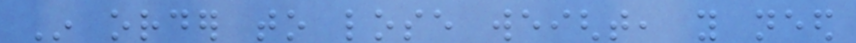In order to lose weight, you need
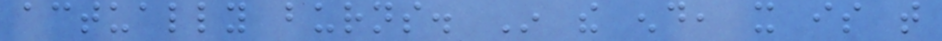actually burns. In the end, it is that
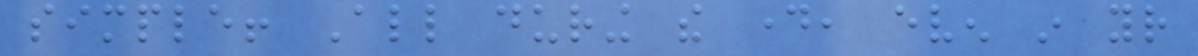simple! All during the day, even in your
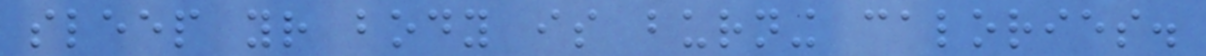sleep your body is burning calories.
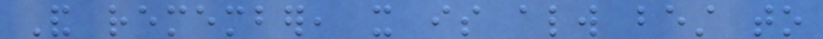And remember, it is always best to
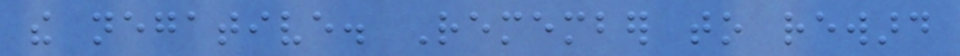the negative. Remember to reward
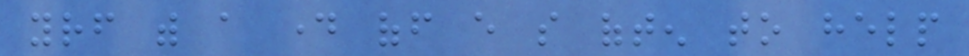yourself with a day off every so often to help
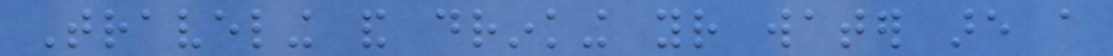Traveling and drinking your water are a
